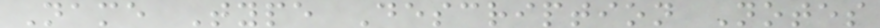Name Type Description Notes
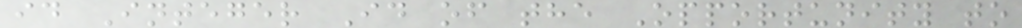id Integer Id of the Opportunity to
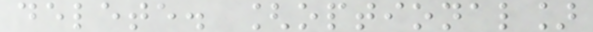delete. [optional]
